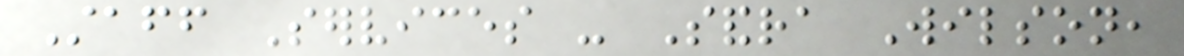Staff Services - Sandra Wilson,
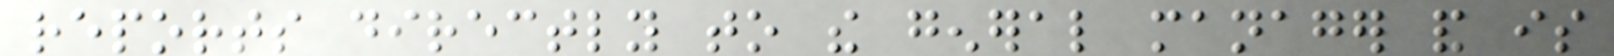reports directly to the general manager and is
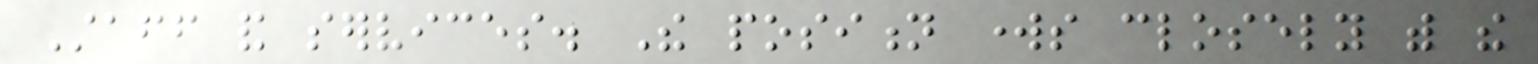Staff and services. The position works closely with the
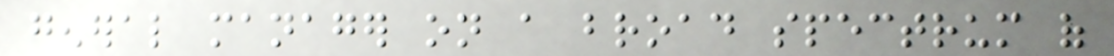general manager on a broad spectrum of
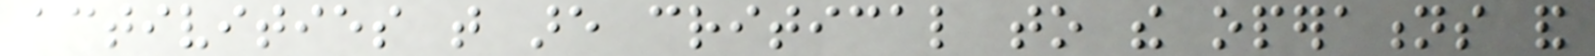activities that are critical to the operations and
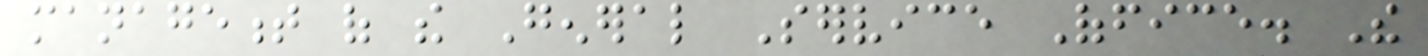management of the General Service Office. The
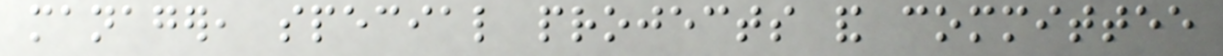manager, special projects and committee
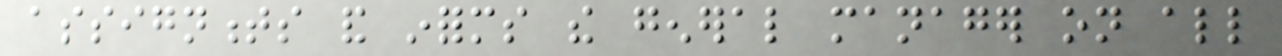assignments and informs the general manager on all
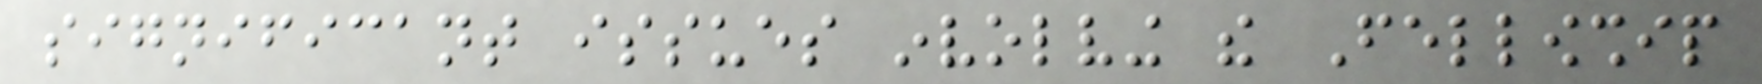significant issues involving the Fellowship
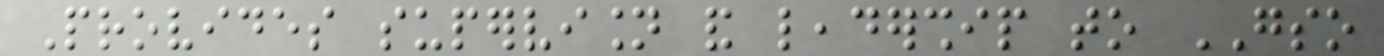Provides supervision and leadership to GSO
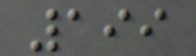199
